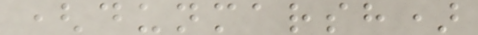(dunmarsh)
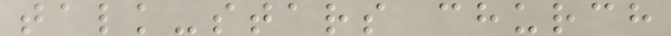talk-stars church
